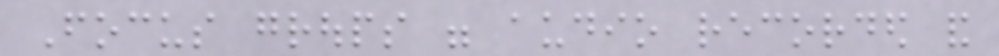Focus groups were audio recorded and
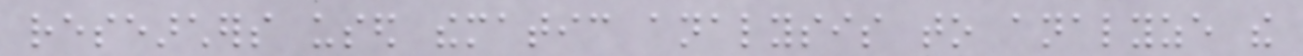researchers used thematic analysis to analyze the
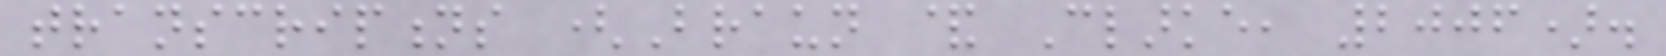transcriptions (Braun & Clarke, 2006).
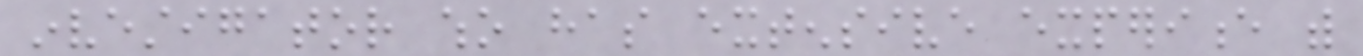investigator who has extensive experience with
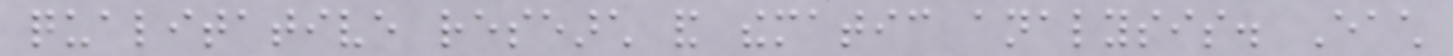qualitative research and thematic analysis. Each
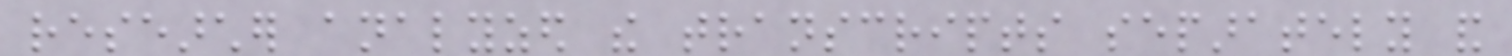researcher analyzed the transcripts separately and
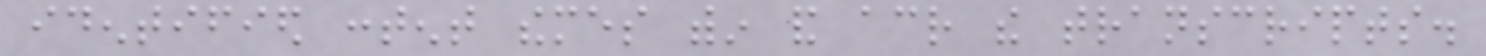identified content themes within and across the transcripts.
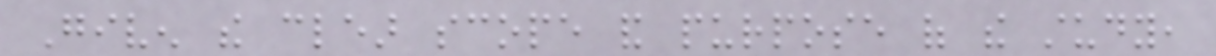Given the clear scope and purpose of the study,
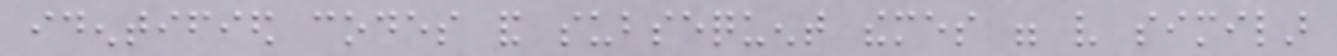identified codes and subsequent themes were very similar
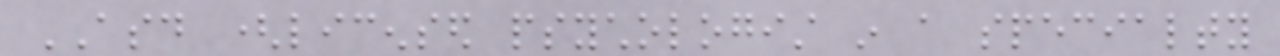ASD (licensed psychologist in a specialty
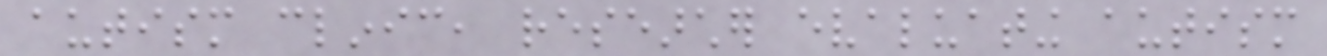autism clinic, researcher evaluating autism
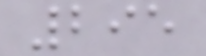295
